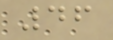46
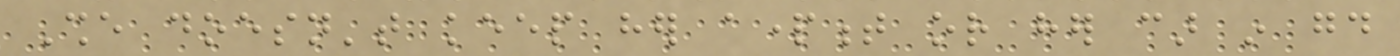She doesn't keep her apartment or her car in good
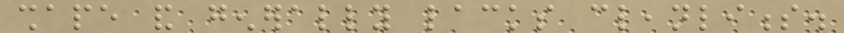shape and generally lacks cleanliness.
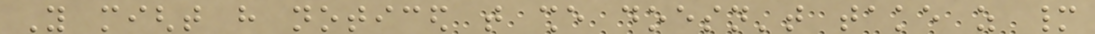You might have noticed that she doesn't take as many
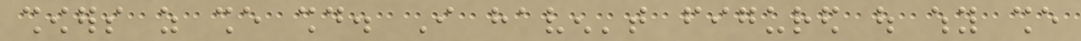showers as she should. I haven't figured out why she
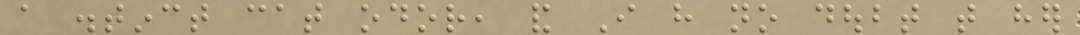a distinct cat odor, and I have no doubt that her
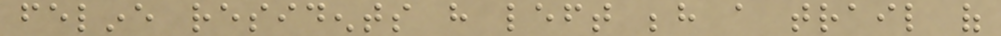feline residents have left behind a trail of
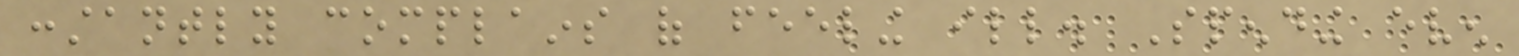constantly complains of feeling ill. Spending even
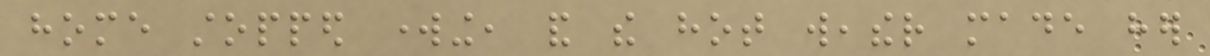home stopped working, and the hot weather made her
